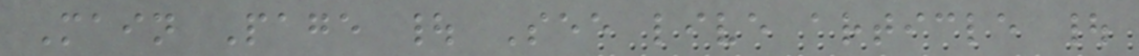Main Page | See live article |
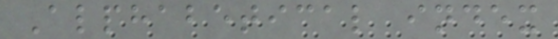Alphabetical index
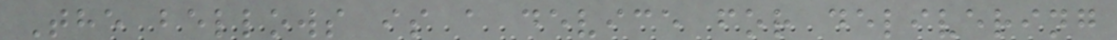The bellows is a device for delivering
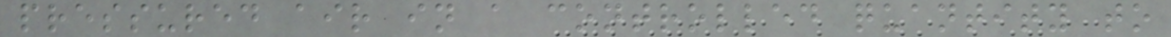pressured air in a controlled quantity to
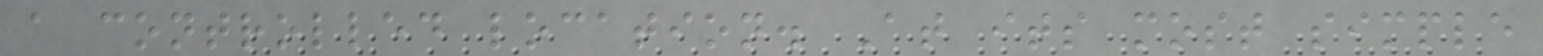a controlled location. At its most simple
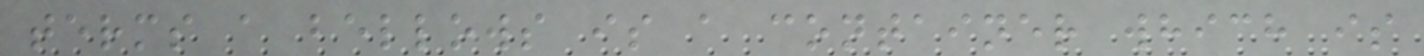terms a bellows is a container which is
